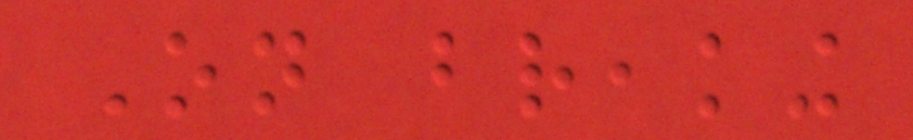On breaking
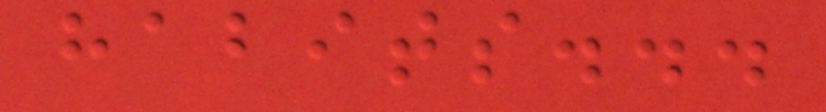habits...
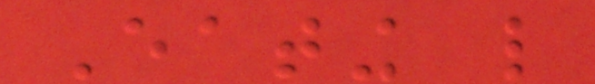Eating like
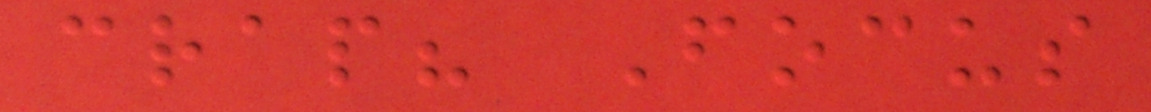crap? Focus
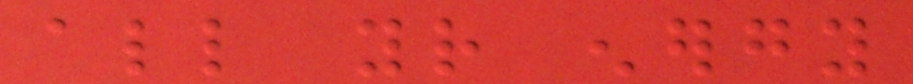all your energy
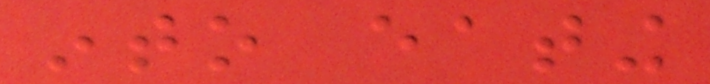into eating
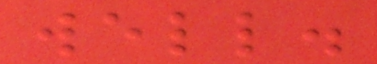well.
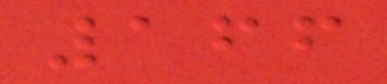166
